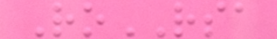RoRSA
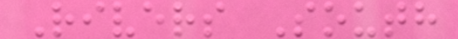Rivers South
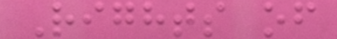Rights of
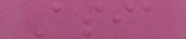Asia
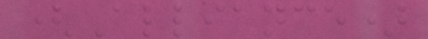(Alliance)
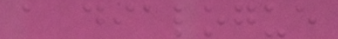a dialogue
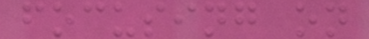focusing on
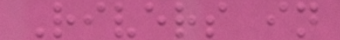Rivers in
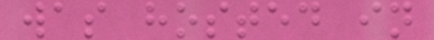was hosted in
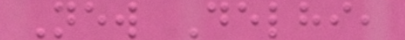New Delhi,
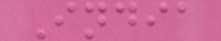India
